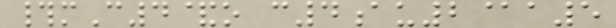#mC4&o c4au2@a5
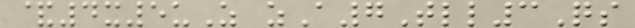&4x5uZ zA7Tll3Qs
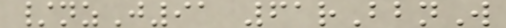/nzJ91 61rBbnW
